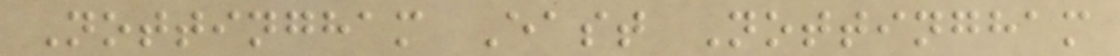Nottingham East Nottingham
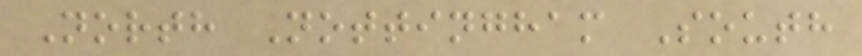North Nottingham South
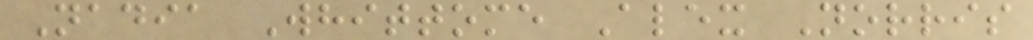Nadia Whittome Alex Norris
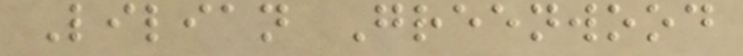Lilian Greenwood
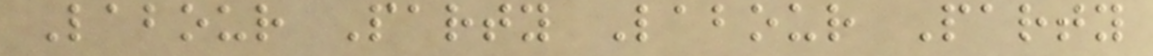Labour Party Labour Party
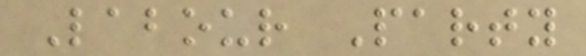Labour Party
